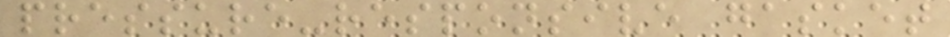pressure-responsive gasket
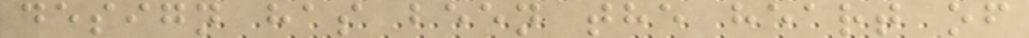design has been the heart of
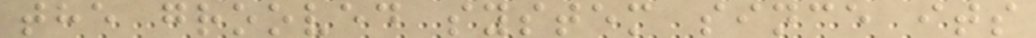the grooved system since its
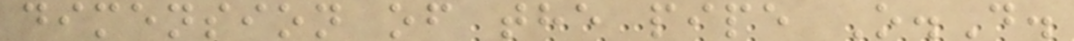dimension of the pipe O.D.
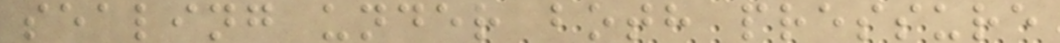sealing under both pressure
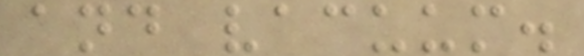and vacuum.
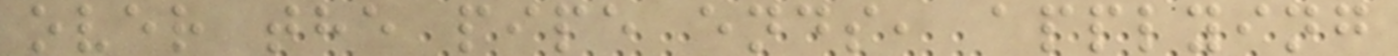over the pipe ends, applying
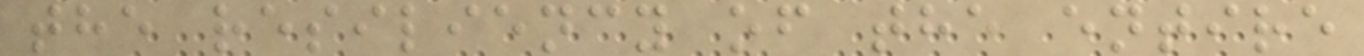the resiliency of the entire
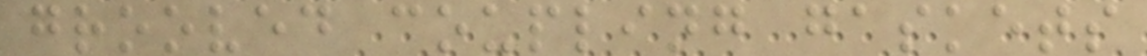grooved coupling gaskets
